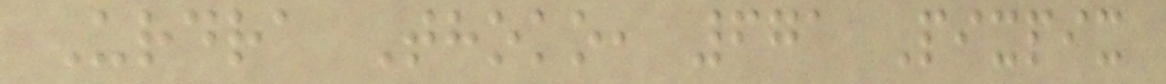Urdra Thoko, 671 Pixpix
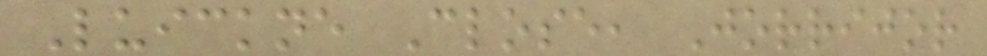Luickne Close, Jorrijor
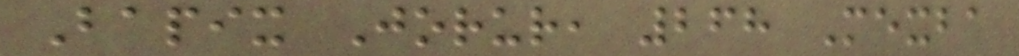Bapix Jorur, 268 Mexba
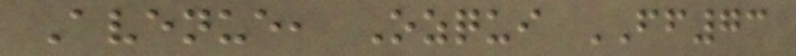Avenue, Ozqui FF73
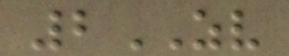2ZV
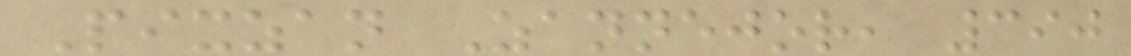Pixzan Zannejor, 390
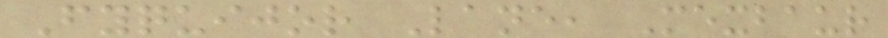Fyquijor Lane, Mexbaur
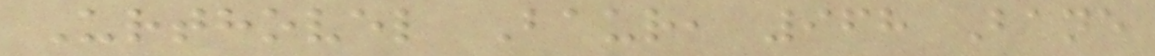Urthovel Baur, 968 Bane
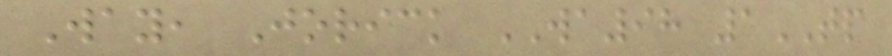Way, Jorick WA98 1TP
